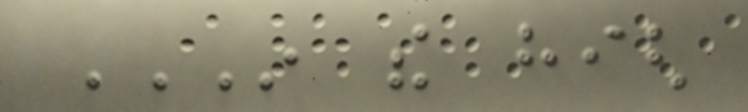IN THE HIGH
